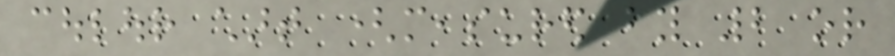coulour chart (measured by 2 or
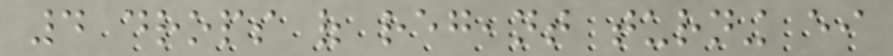4 drops of regeant turning either
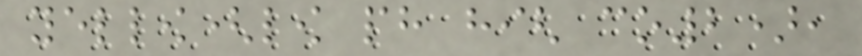yellow(low ph high co2),
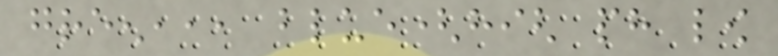green,,, blue(high ph low
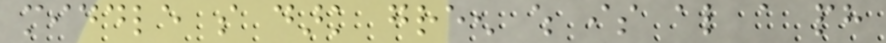middle so dark green which is also a ph
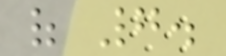of 7.
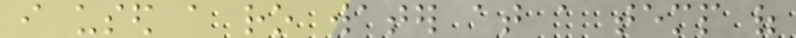i used a ro water at a temp of
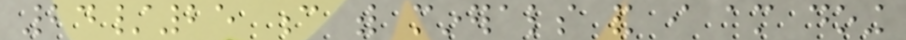24/25 c with minerals and i am doing
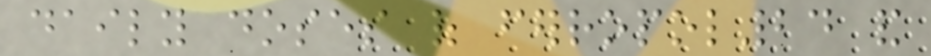daily doses of ferropol24 and
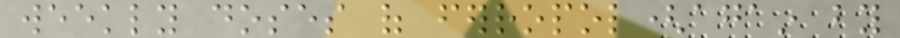weekly doses of ferropol(again by
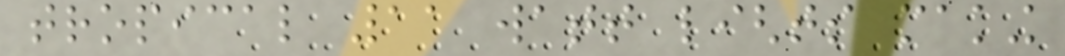tropical 11 watt lights making
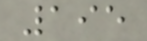195
